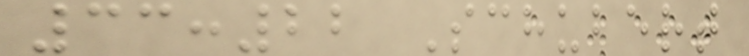33:22 Schubert
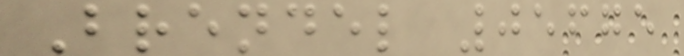Brendel 05675
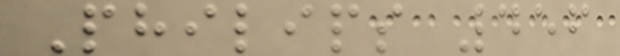Philips 456
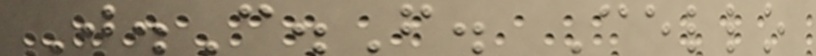J.C.F. Cello
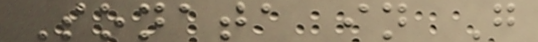Sonata in G
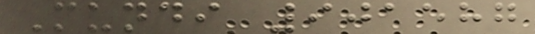Mundi 901587
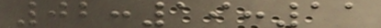02:19:11
